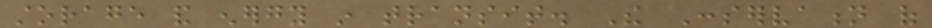storage and energy in transit. The Conservation of
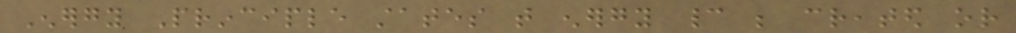Energy Principle states that energy cannot be created or
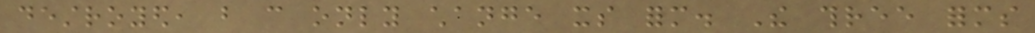destroyed, but can only change its form. The three forms
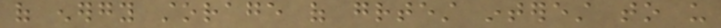of energy storage of greatest interest to us
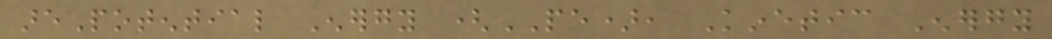arePotential Energy (PE), Kinetic Energy
